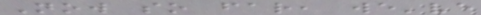Now so far, we've
